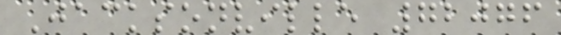Jacksonville 72076
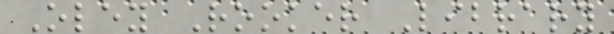Oley Rooker Library
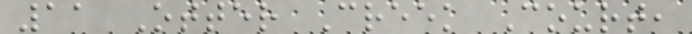11 Otter Creek Court,
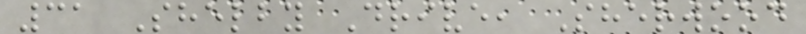31 Shelby Drive, Sherwood
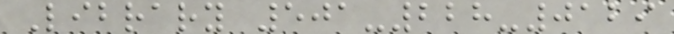Library 501-228-0129
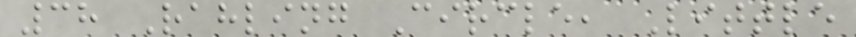38 Rahling Circle, Little
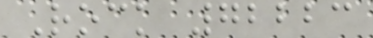Rock 72223
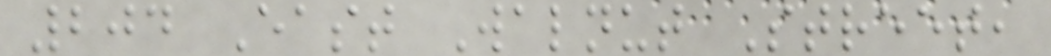204 East Walnut Street,
